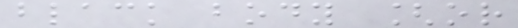black body [or
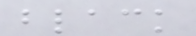black
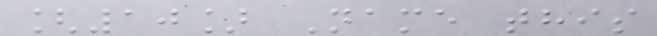[10] Name this
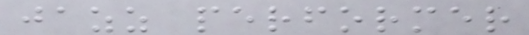jazz performer
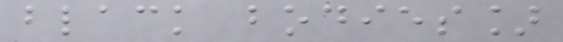black bodies]
